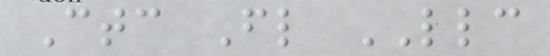Ctc Fl LLC
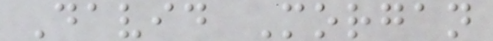David Morgan
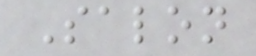Salon
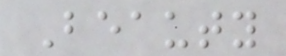Beauty
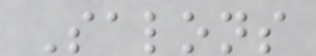Salons
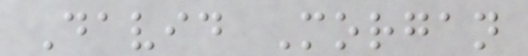David Morgan
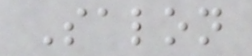Salon
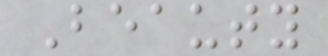Beauty
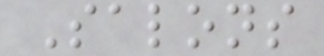Salons
